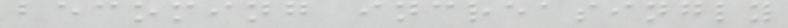becoming increasingly
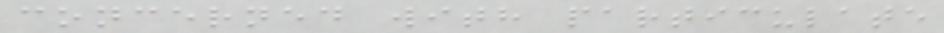concerned with particulate
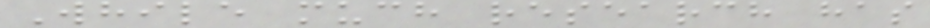While much research has
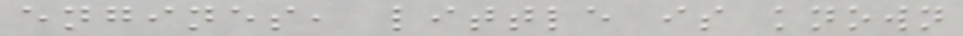engines, little is known
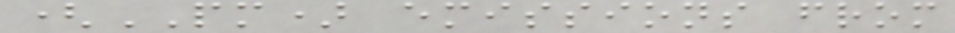(PM) emissions from
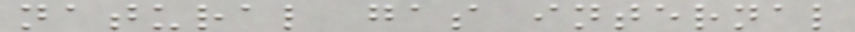natural gas internal
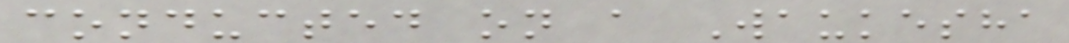conducted on a Waukesha
